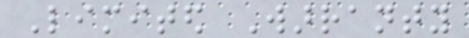Limited Warranty
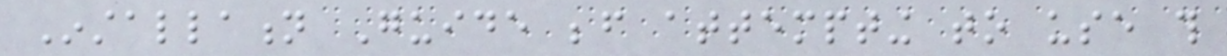Installation Guide before attempting to use this
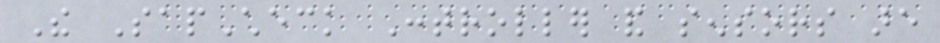The SapCheck Controller and sensors are
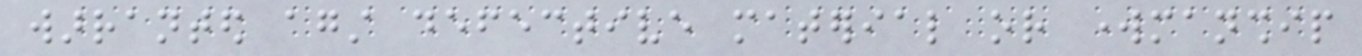warranted against defective material or workmanship
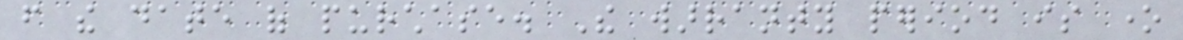from the date of purchase. The warranty period is one
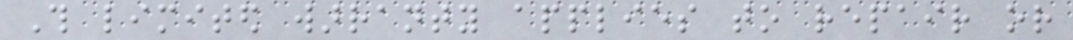This limited warranty applies to repair or
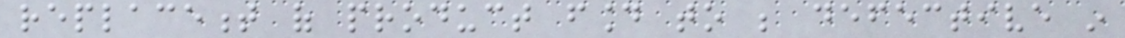replacement of product found to be defective in
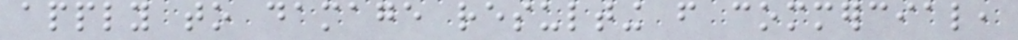apply to damage resulting from commercial,
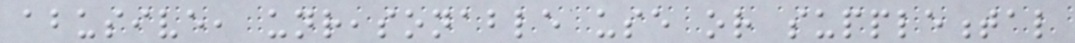abusive, unreasonable use or supplemental
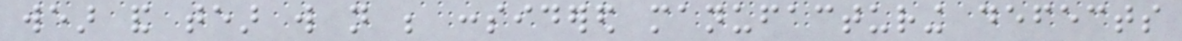wear and tear will not be considered manufacturing defects
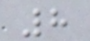8
